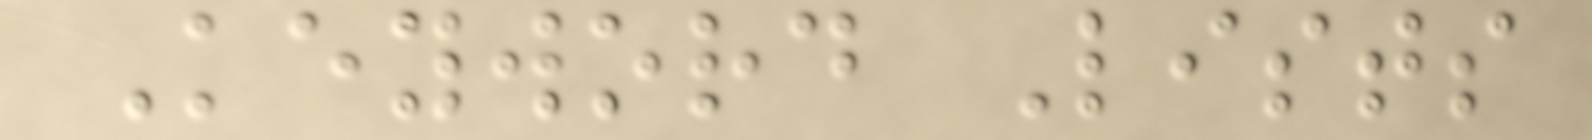Keyword Lists
